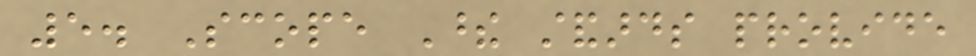5. Scope These standards provide
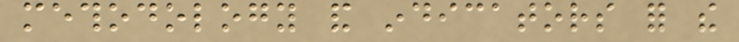methodology and indicators for the
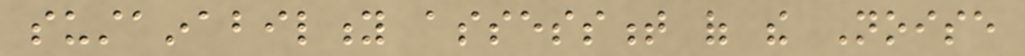sustainability assessment of the Noise
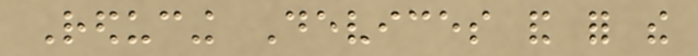Reducing Devices and for the
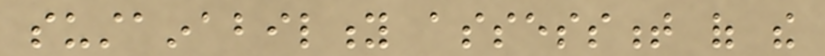sustainability assessment of the
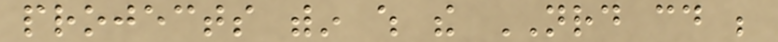projects within which the NRD could be
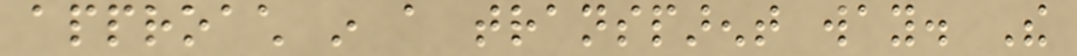approach in a transparent way. The
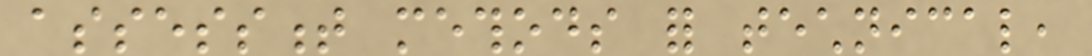assessment methods for technical,
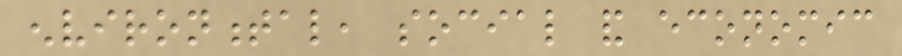environmental, social and economic
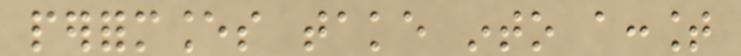performances take into account
